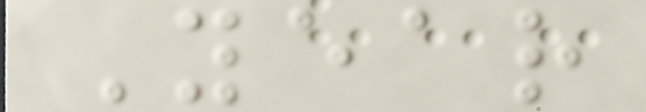Year
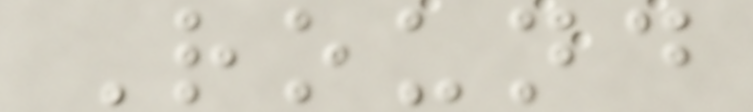Round
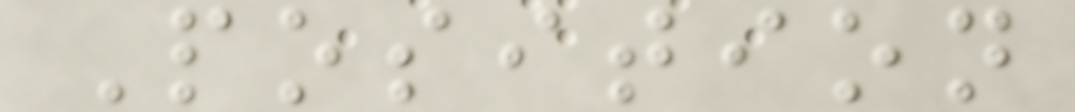Position
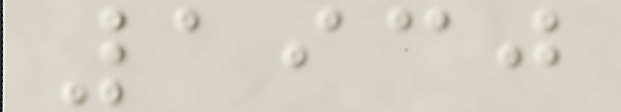1930
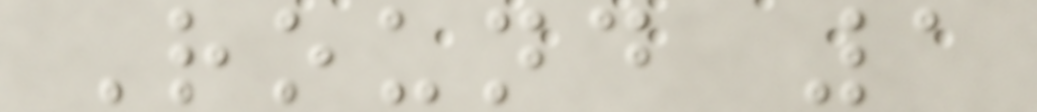Round 1
